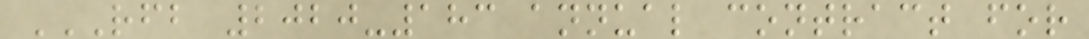RFB 2020-183 ANNUAL CONTRACT FOR
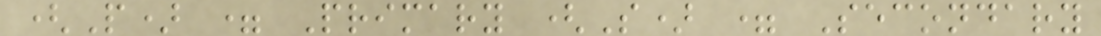(P) = Primary (S) = Secondary
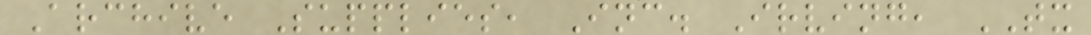Archive Supplies, Inc. Irving, TX
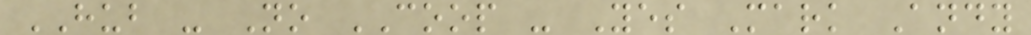HUB - No COOP - Yes Mark Andy
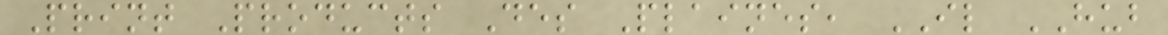Print Products Des Plaines, IL HUB
